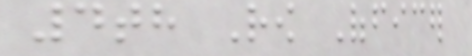4th Row Officer
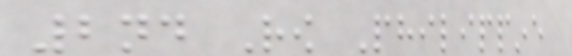2nd Row Philippine
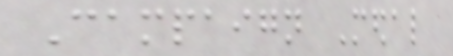Campaign Medal
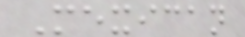Mexican
